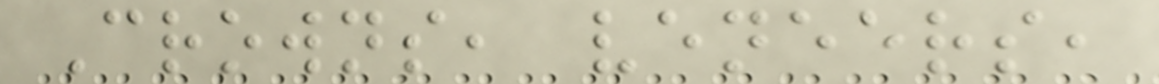Crowns, veneers,
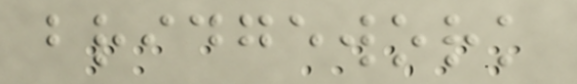bridgework
